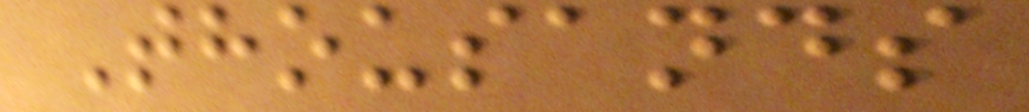Thousands
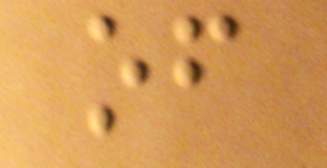of
